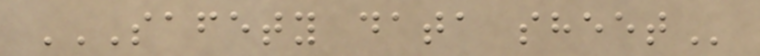SAFETY DATA SHEET
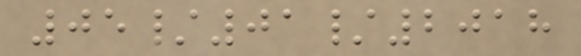05/01/2018
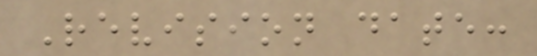Revision date:
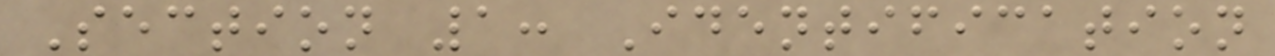Section 1: Identification
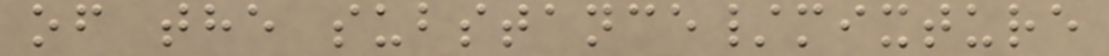of the substance/mixture
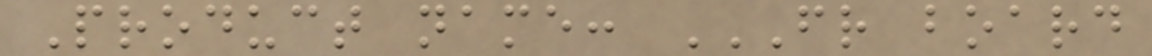Product name: FR BOARD
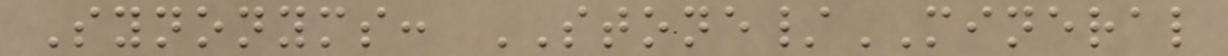Synonyms: STONE/MINERAL
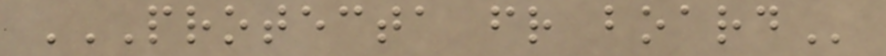PROTECTA FR BOARD
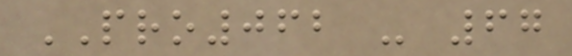PRO062 - 67
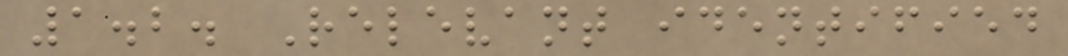1.2. Relevant identified
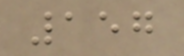157
